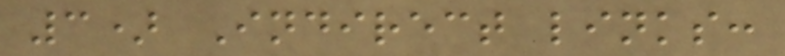3) Indirect links:
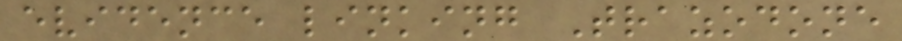evidence linking Trazodone
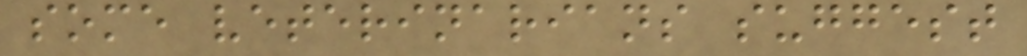some veterinarians suggest
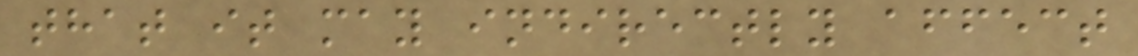that it may indirectly affect
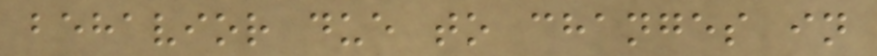behavior due to changes in
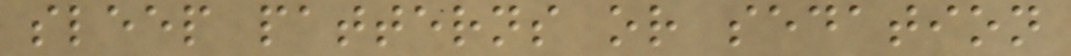sleep patterns or sedation
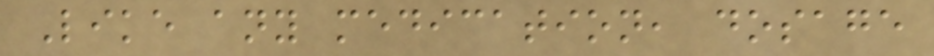Like any medication, dosage
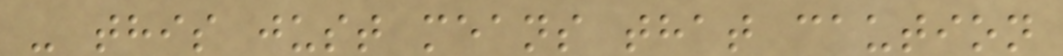- this just means that caution
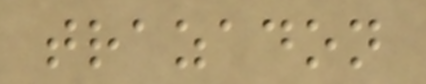trazadon
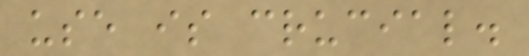use is crucial.
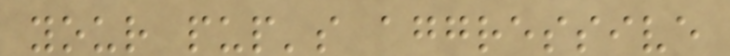your pup's aggressive
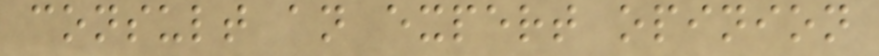consult an expert opinion
